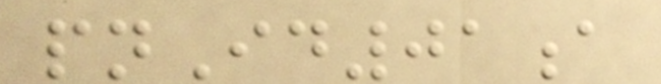pnId01a
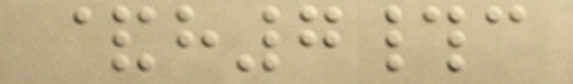&h7#c
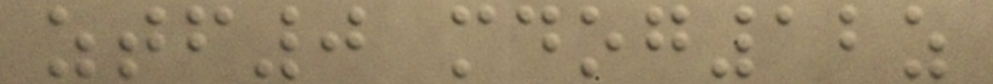ztf0 mdog12z
